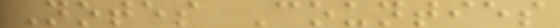Notes Counties
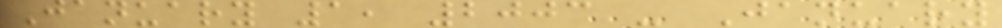January 1, 2003 - January
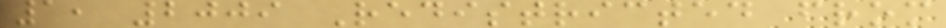1, 2009 Redistricted from
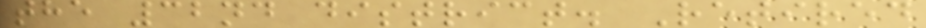the 32nd district. Retired
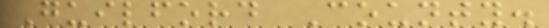Guilford County.
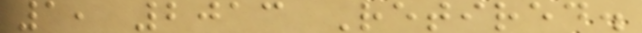1, 2013 Retired.
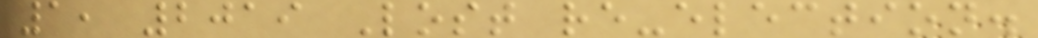1, 2019 Lost re-election.
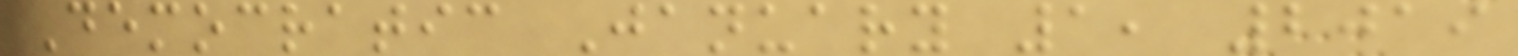Democratic January 1, 2019
